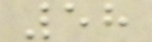58
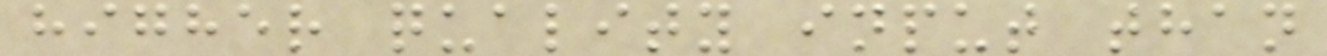higher quality input than
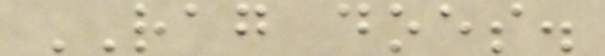RAG does.
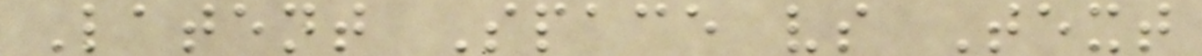Latent Space vs Text
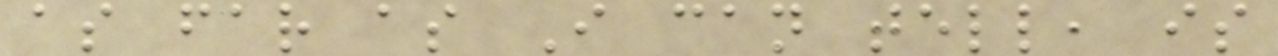as far as I can tell, is
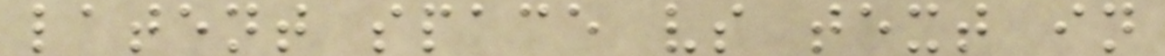latent space vs text in
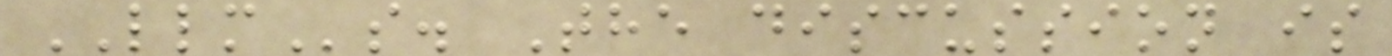LLMs. The discussion is
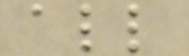all
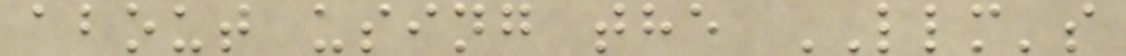about using the LLM's
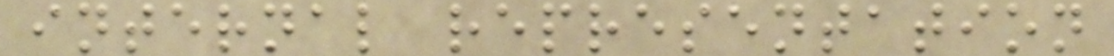internal representation
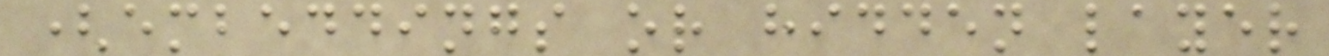(embeddings or hidden layer
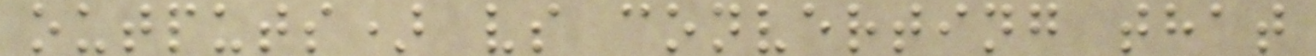outputs) vs converting that
